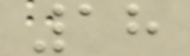18
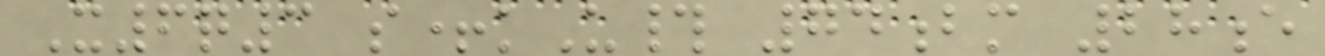X6q3 s+kU# 74bm 28e
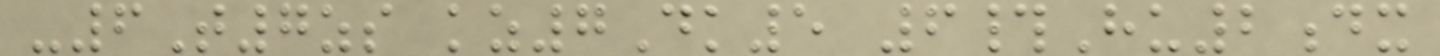-6T7zs kz7Dk5 6#Hu2dx
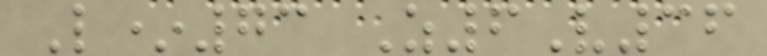L*73 Z6V36
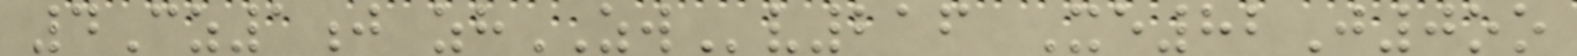4Cz1j zhZWv216 Xe82J0oo
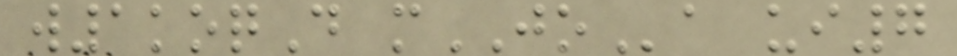w1koqD mJOa ui7
